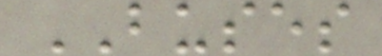BUSES
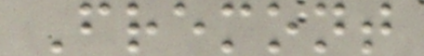Fremont
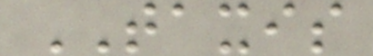TAXIS
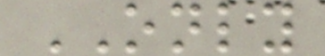ONLY
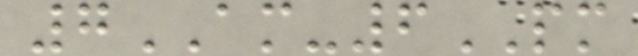7AM-6PM
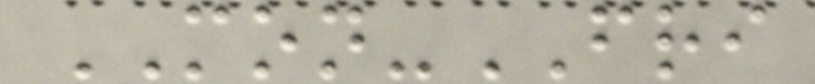MON-FRI
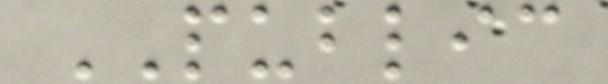PUBLIC
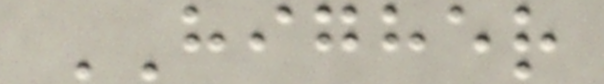HIGHER
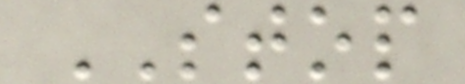STOP
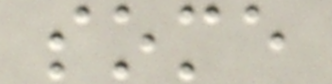some
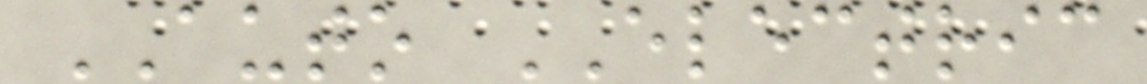AUTO ELECTRIC
